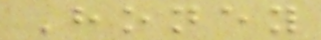Honey
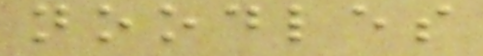noodles
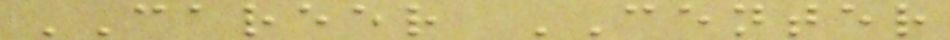CAREER CENTER
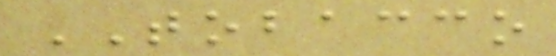TOBACCO
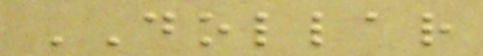DOLLAR
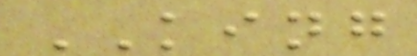KING
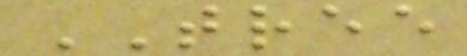TREE
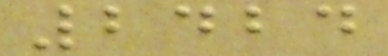2424
